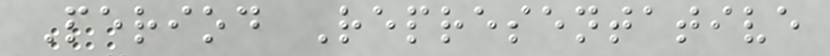Period Representative
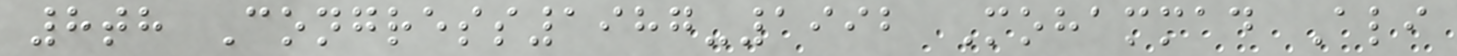8th Congress1987-1992 Mohammad Ali
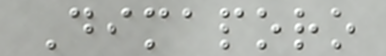Dimaporo
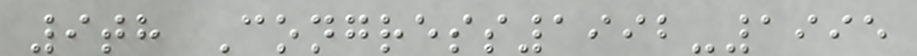9th Congress1992-1995
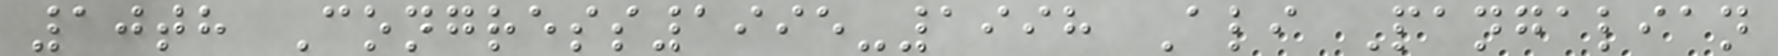10th Congress1995-1998 Ali Pangalian
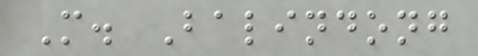M. Balindong
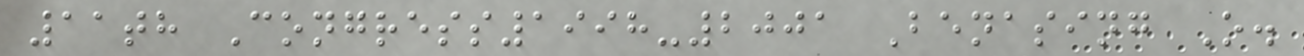11th Congress1998-2001 Benasing O.
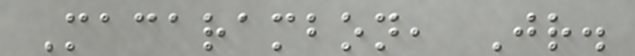Macarambon, Jr.
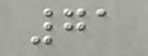71
